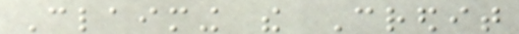Claiming the Credit
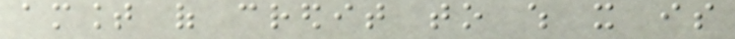amount of credit to which it is
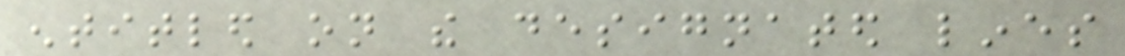entitled on the designated lines
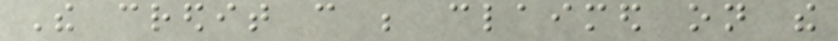The credit can be claimed on the
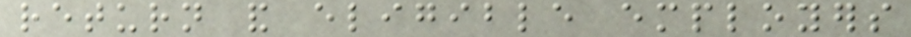return and eligible employers
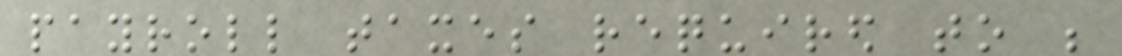payroll taxes required to be
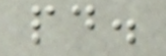paid.
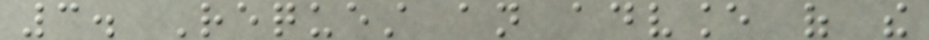3. Request an advance of the
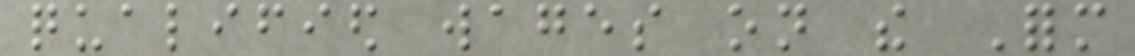qualified wages on the Form
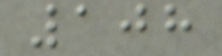108
